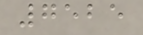7525
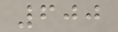600
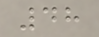48
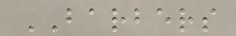BARBERS
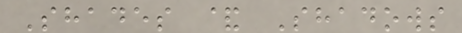Shades & Shadows
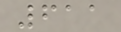611
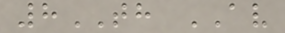8TH AV
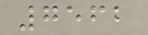7562
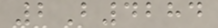2B4284
